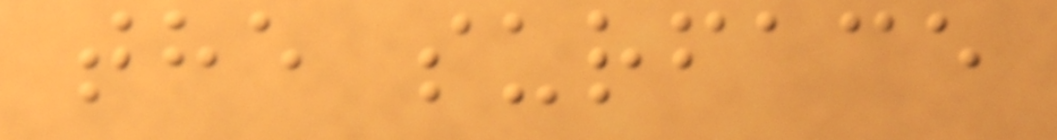the surface
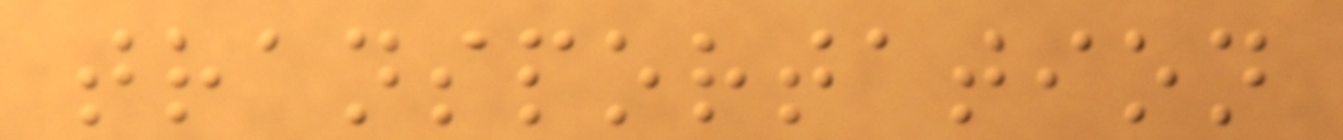transportation
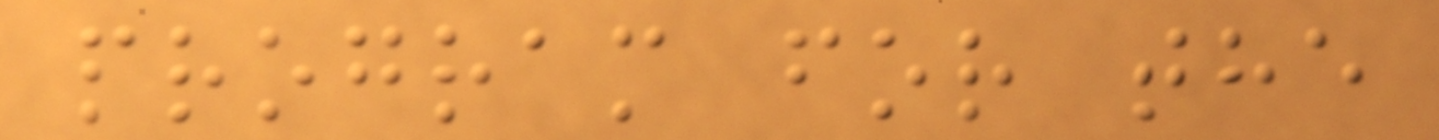program for the
